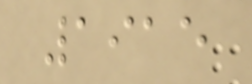1915
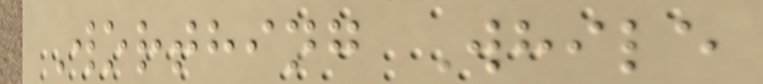Worthing While
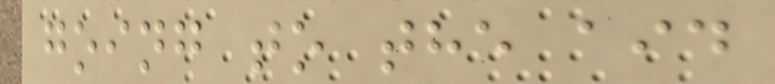going to the aid
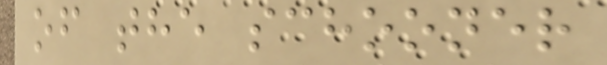of the schooner
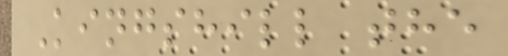Kingshill the
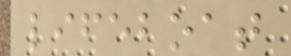lifeboat
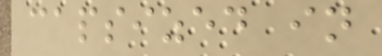capsized in
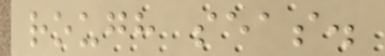rough seas.
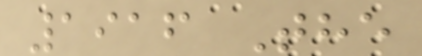1916 The
